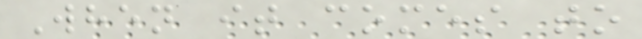When it comes to
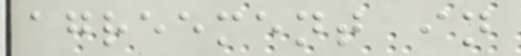agreement in
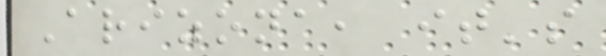Arizona, it's
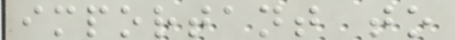important to
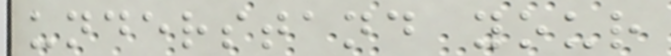understand your
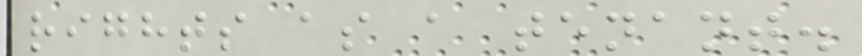rights as a tenant.
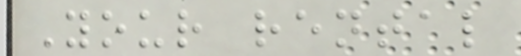Your rental
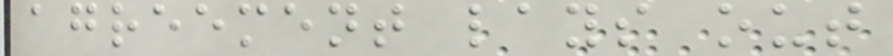agreement lays out
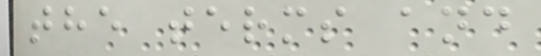the terms and
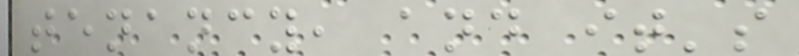tenancy, and it's
